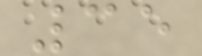35
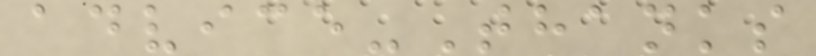advice-Thanks
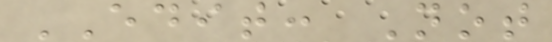EDIT: Not
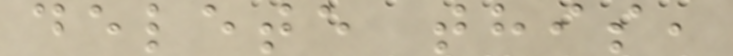delete this,
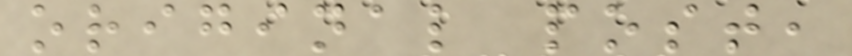original post,
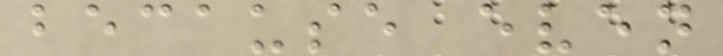because even
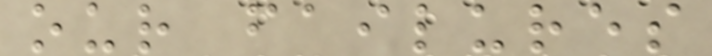our failures
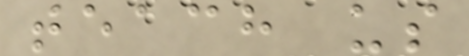teach us
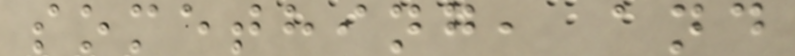something, and
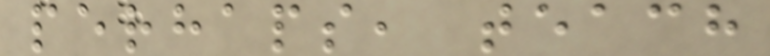perhaps, teach
